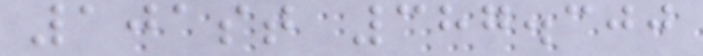101st 387.300
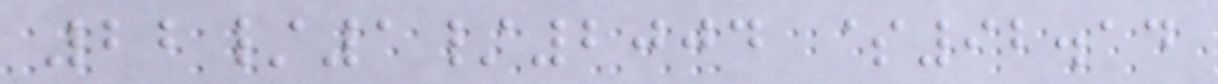22/1/2004 $92.14
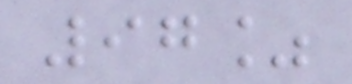97%
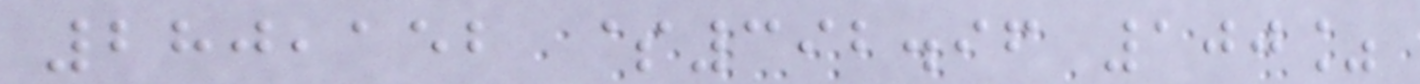280,152 $392.96 100%
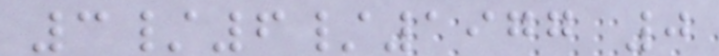3/6/1977 0
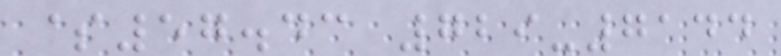$57.43 729-7144
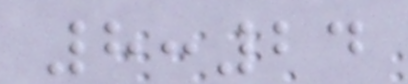8:24
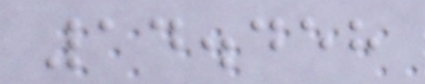14.458
